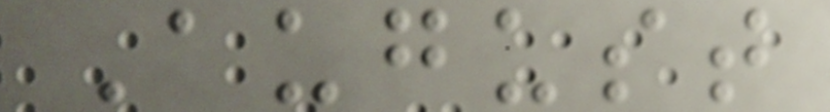August
